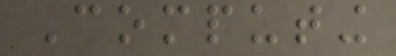Computing
